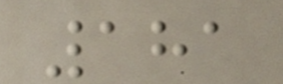181
